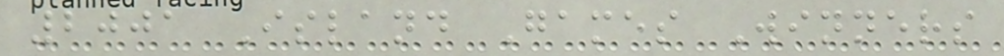2001 Island Games Winners
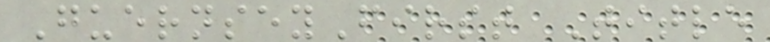GuernseyFirst Title
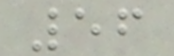56
